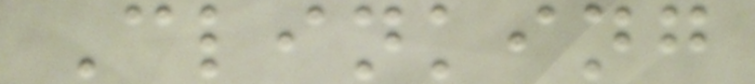Clinking
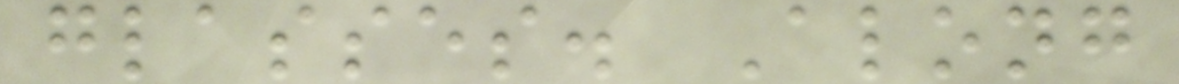glasses. Along
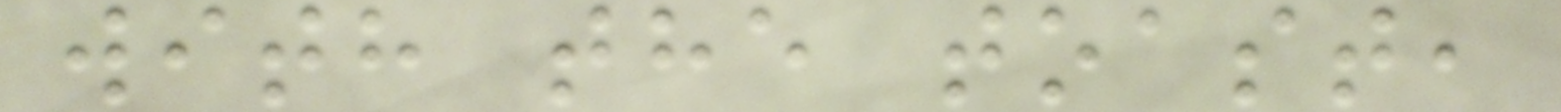with the toast,
